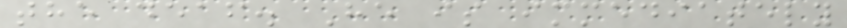the deaf. He is immediately
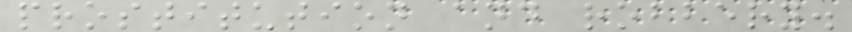prostitution and robbery.
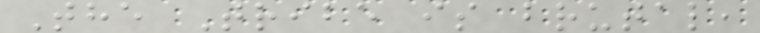The Tribe is brutal,
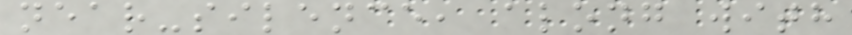near-silence, along with
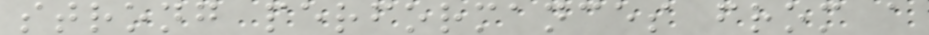strong performances from a
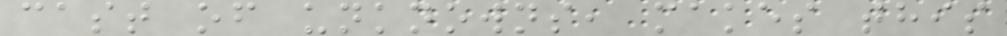cast of unknowns, makes this
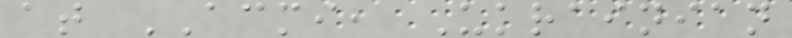at ACMI, Ukrainian
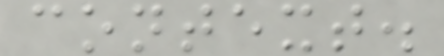context.
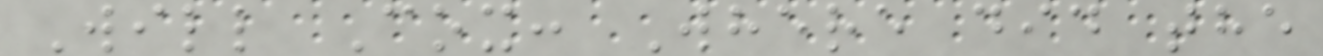Will Cox: Where did the
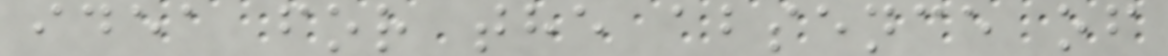idea for the absence of
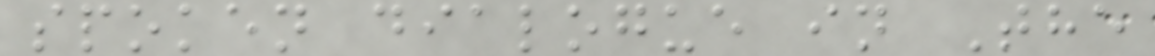spoken dialogue in The
